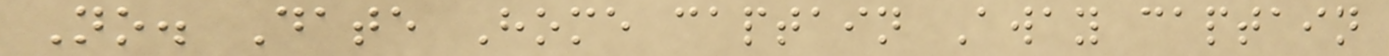No. Date Home captain Away captain
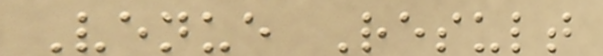Venue Result
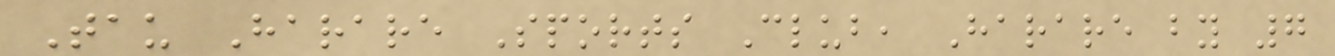Tau Harare Sports Club, Harare by 7
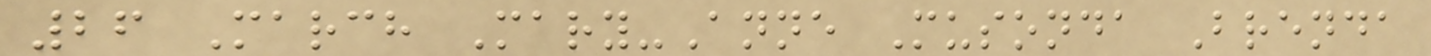26 March Mary-Anne Musonda Brenda
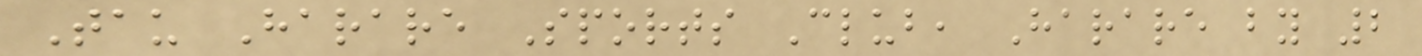Tau Harare Sports Club, Harare by 2
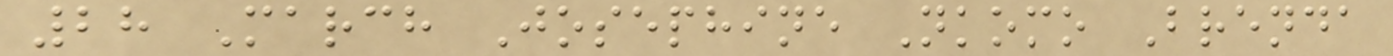28 March Josephine Nkomo Brenda
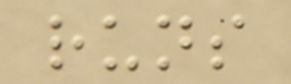runs
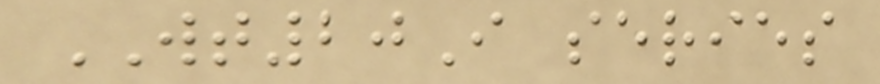WT20I series
